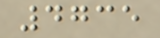4735
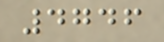4746
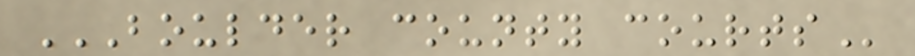BOULDER COUNTY COURTS
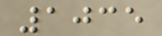1035
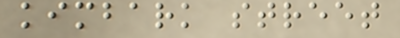kimbark street
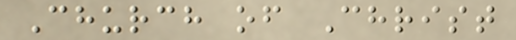Church of Christ
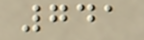741
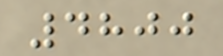4800
